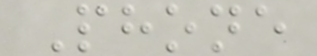Phone
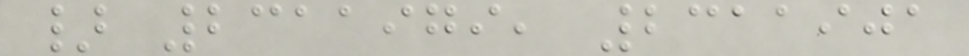} 2311979, 2311901
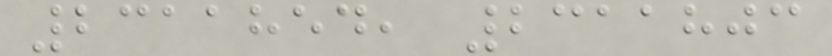2311854, 2311803
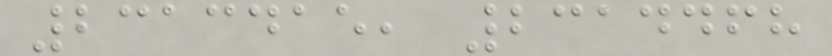2313415, 2314468
